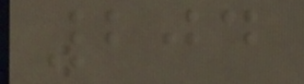204
